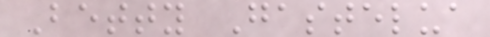Betty Gastelua
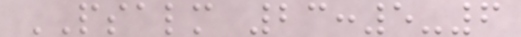PSALM 23:5-6
